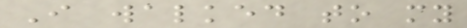I walked to my
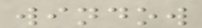window
